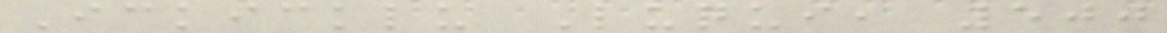Ickicklu Luqui, 500
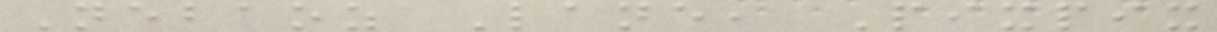Nebaoz Lane, Pixpix
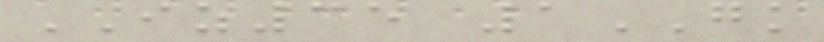IZ35 1GK
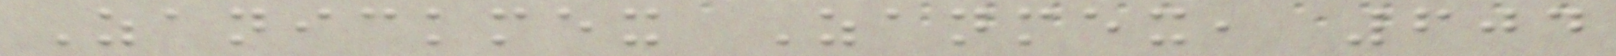Zanickmex Zanmex, 604
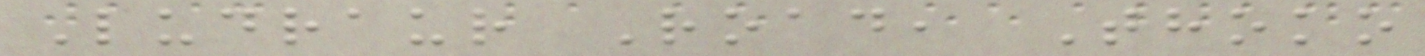Ludraur Road, Thoko
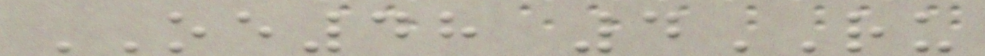OE48 4RU
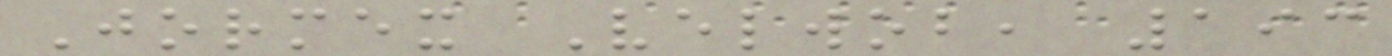Jormex Velwob, 193
